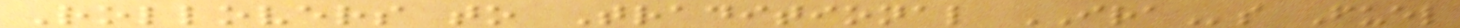Rollovers to Traditional IRAs Fuel
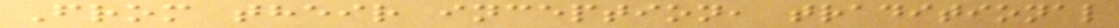From their inception, traditional
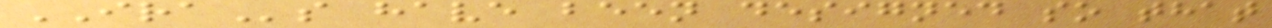IRAs have been designed so that
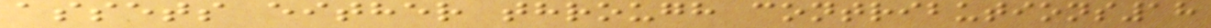assets either through contributions18
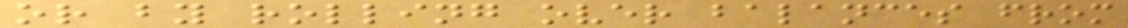or by rolling over balances from
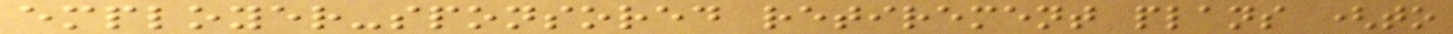employer-sponsored retirement plans (to
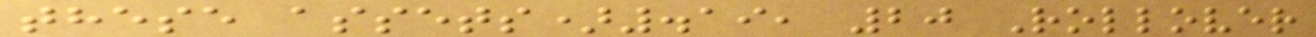these assets).19, 20 Rollover
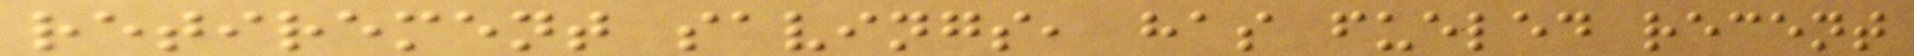retirement savings, has fueled recent
